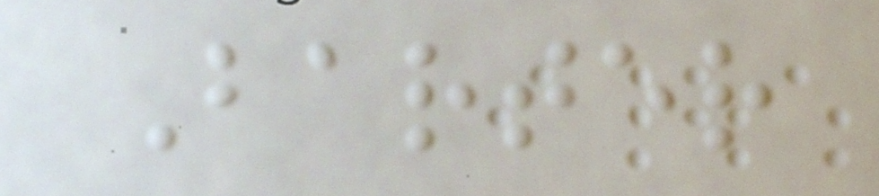Barter
